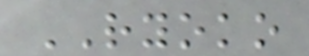RYOKO
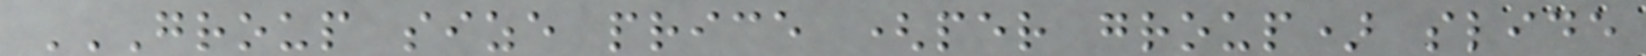GROUP SIZE PRICE (PER GROUP) SLIDE
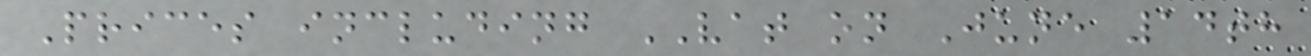Prices including VAT on June 14th
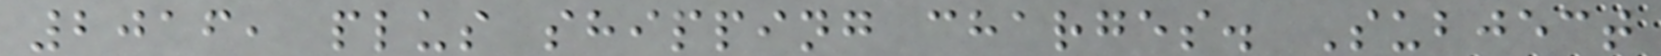2016, plus shipping charges. Subject
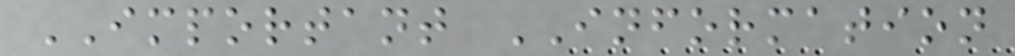IMPORTANT INFORMATION
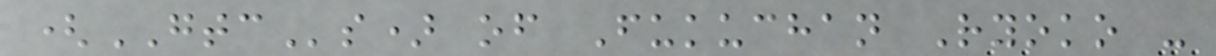(GTCs) of Fukuchan Ryoko -
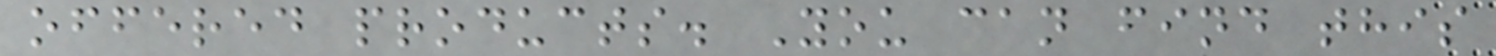offered products. You can find this
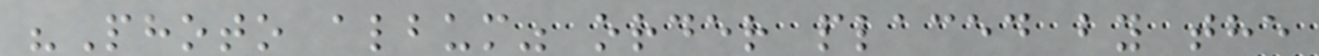"Photo album" order placed by the
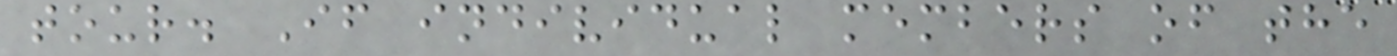tour. If individual members of the
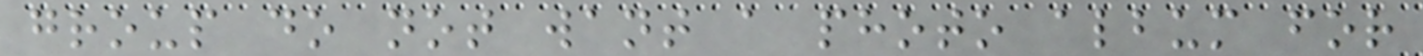group do not want a photo album for
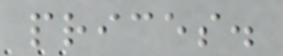prices.
